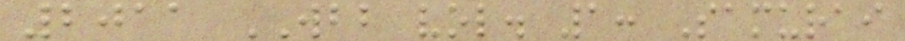2011 WBB vol. 1: Samurai
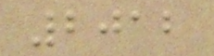2012
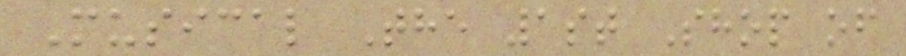Musical The 1st Shop of
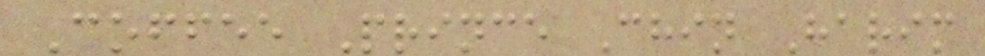Coffee Prince Chin Harim
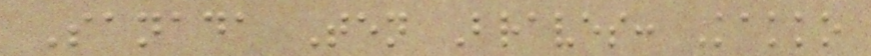Sanada Ten Braves: Kakko
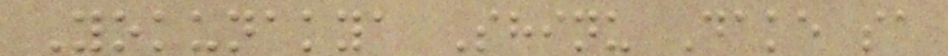Yokunakya Shinu Dake sa
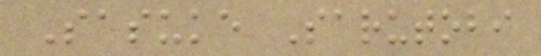Sasuke Sarutobi
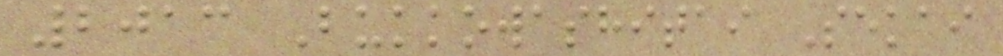2013 Bukkowashitai Sekai
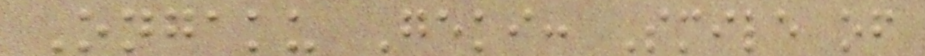Ongaku Geki: Smile of
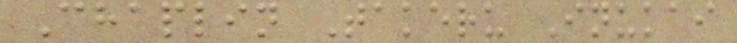Chaplin Takeru Inukai
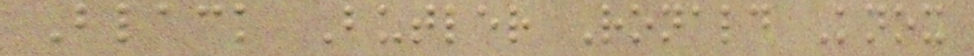Black Butler Ronald Knox
